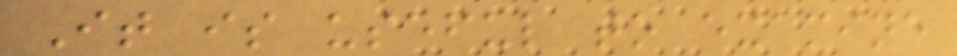It is useful to examine
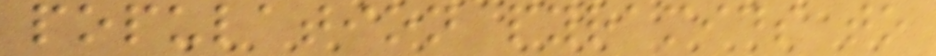population pyramids to
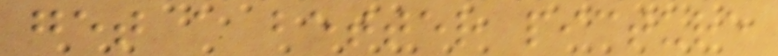get a better picture
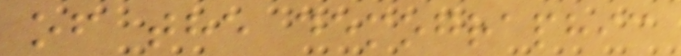of the demographic
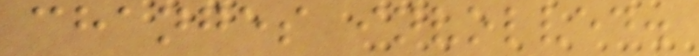changes involved.
